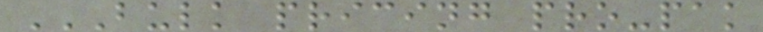BULK PRICING PRO-PAK
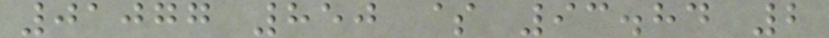01077 850 $ 93.84 2
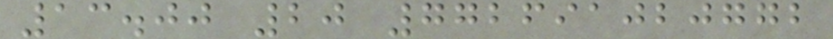13.00 20 772691020772
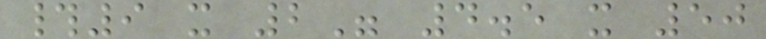#9 x 2" 4.5 x 50
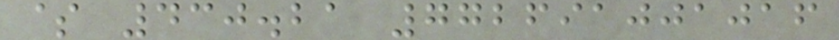$ 430.21 772691001016
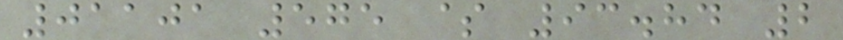01101 575 $ 93.84 2
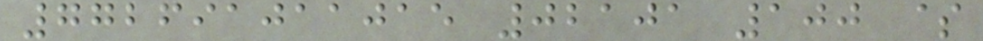772691011015 02101 100 $
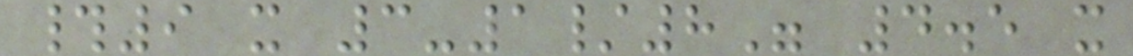#9 x 3-1/8" 4.5 x
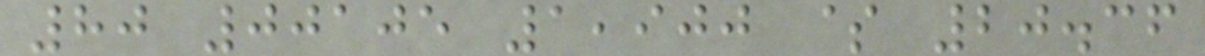80 00105 1,900 $ 20.36
